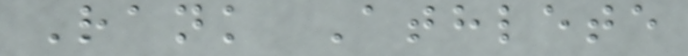Rank Athlete
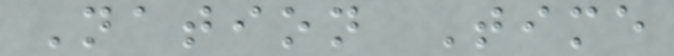Nation Time
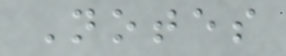Notes
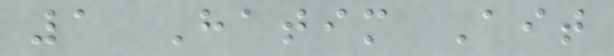1 Hatim Ait
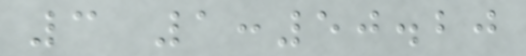3 1:50.20
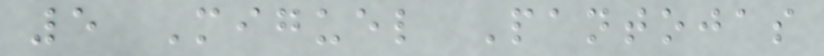5 Miguel Pantojas
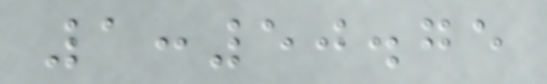1:50.75
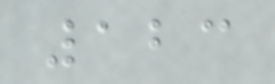123
